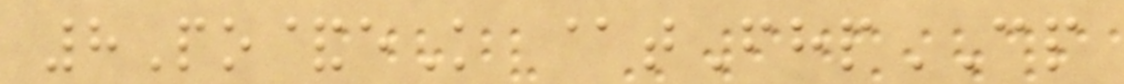8Po&eK @tFhpCP
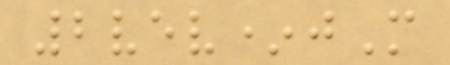2vev*jM
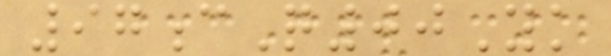97cQ00Yk
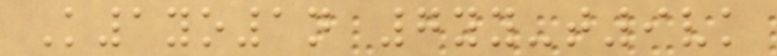K1yo1n 7yy-t9vk
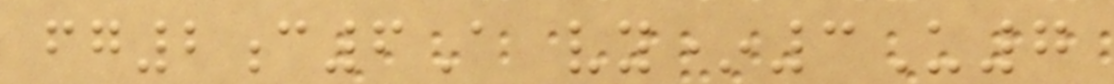fg2c6A vy*3U7
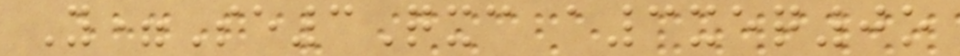Y=Se3Qxc a3xeq0o
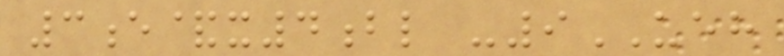3e&x4bl -9UEH
